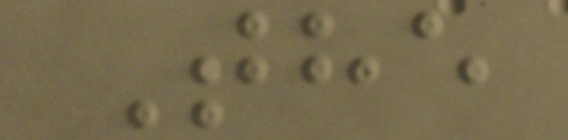The
